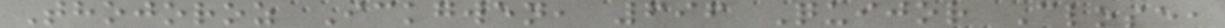Thojoroz Ickgwen, 696 Quijor Close,
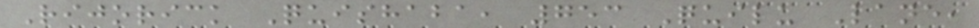Rijorick Quishaba, 753 Quilu Lane,
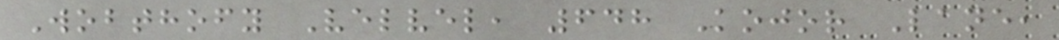Wobthofy Velvel, 648 Kojor Lane,
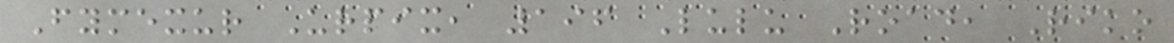Fymexur Urpix, 196 Lulu Road, Riko
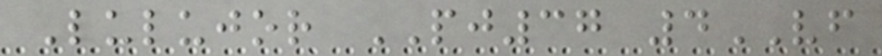Lulujor PJ37 4VF
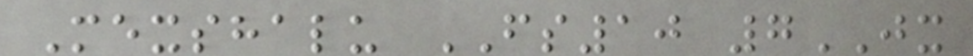Mexshalu FS10 7JX
